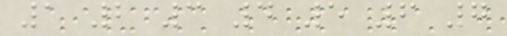1 2 3 4 5 6 7
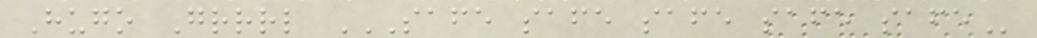Hugo Grrrl SAFE SAFE SAFE SAFE SAFE
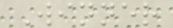Winner
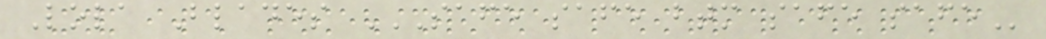Lola Blades SAFE SAFE BTM SAFE SAFE
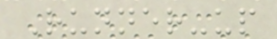Runner-up
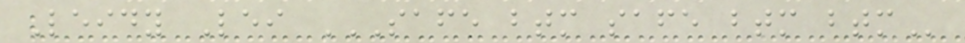Leidy Lei SAFE BTM SAFE BTM BTM
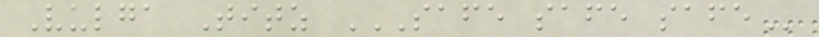Vulga Titz SAFE SAFE SAFE
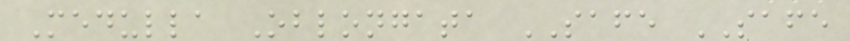Medulla Oblongata SAFE SAFE
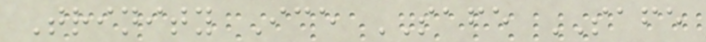Trinity Ice SAFE SAFE
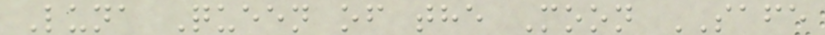Luna Queen of the Moon SAFE
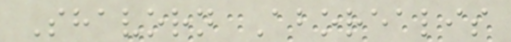Shavorn Aborealis
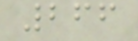266
